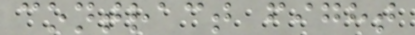contract fight
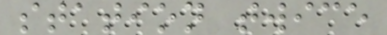station twice
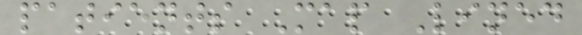patients Map Lined
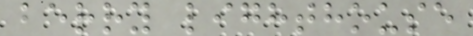berry lighthouse
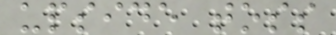upside toss
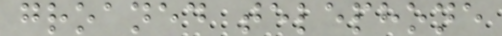groaned telephone
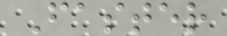Faster
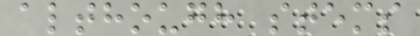although stems
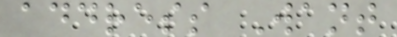address Want
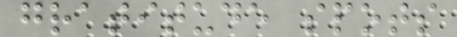gratitude spots
